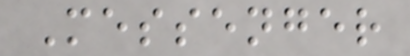Messenger
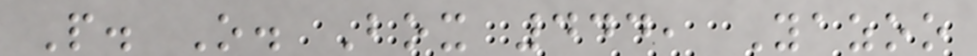P. O. Box 444, Yazoo
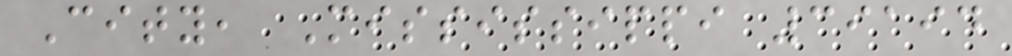City, Mississippi 39194
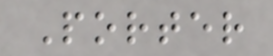Porter
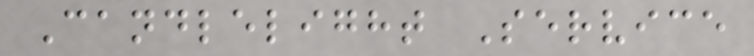Candlelight Service
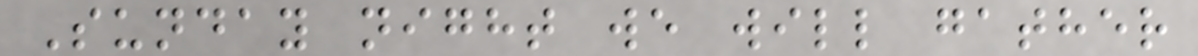Sunday night we will gather
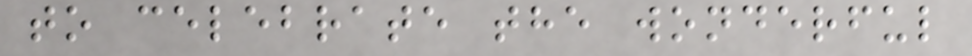to celebrate the wonderful
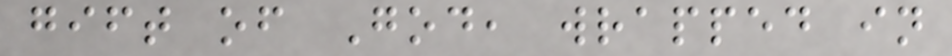gift of God, wrapped in
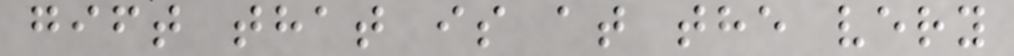gift that is at the very
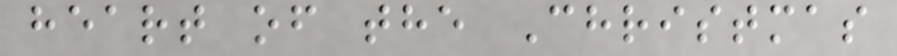heart of the Christmas
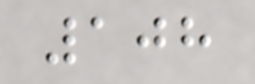108
